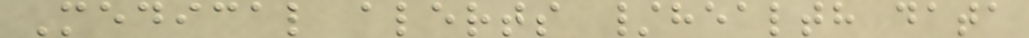Medical alerts /health data
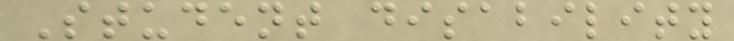Student disability
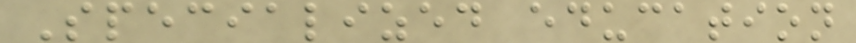Specialized education
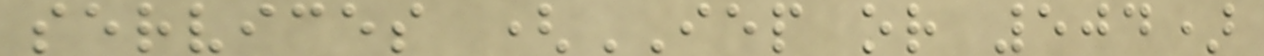services (IEP or 504)
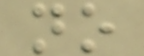no
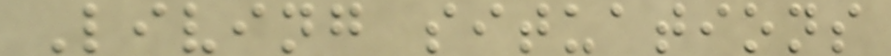Living situations
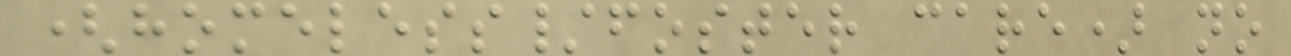(homeless/foster care) no
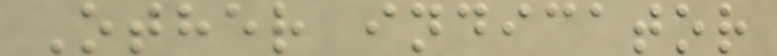Other indicator
